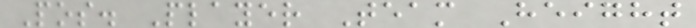Pos. Player Team Height
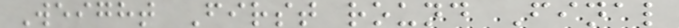Weight First round Final
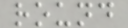round
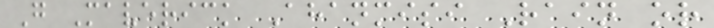G Maverick Ahanmisi Rain or
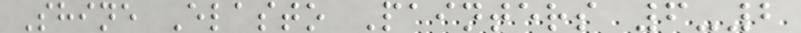Shine Elasto Painters 6-2
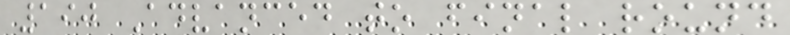190 Advanced to final round
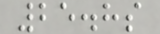25.8s
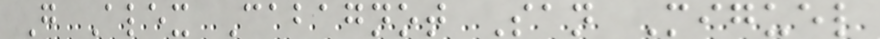G Alex Cabagnot San Miguel
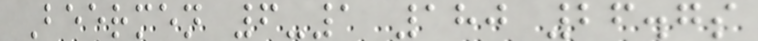Beermen 6-1 180 26.7s
